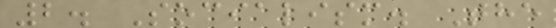2. Socialism. The
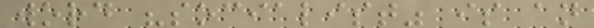word "socialist" is an
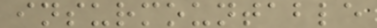insurmountable
